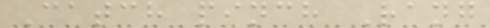Catch pinch Rang
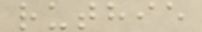ruthie
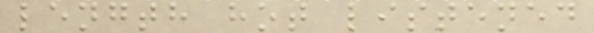length hot listened
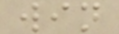win
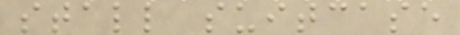stall suitcase
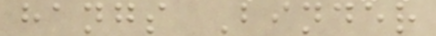hangs Binder
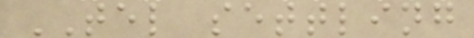TEL settling
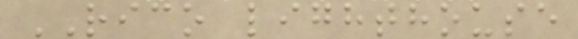RICO lighthouse
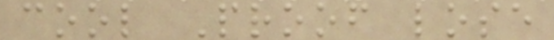cool Proof lose
